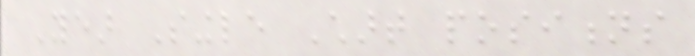Year Single Chart positions
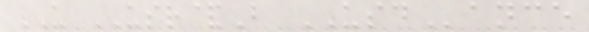US USR&B USDance
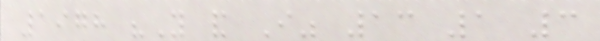1978 "You and I" 13 1 3
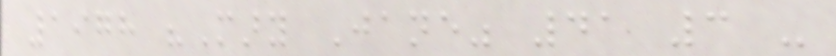1978 "Mary Jane" 41 3 -
